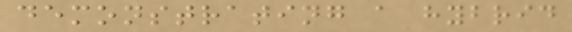demonstrating a hybrid
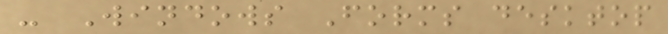- Windows Forms desktop
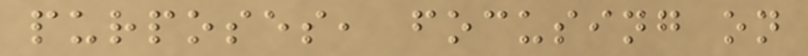purposes, focusing on
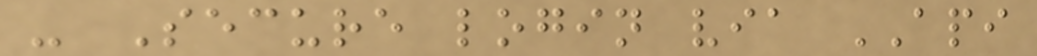- Secure login via API
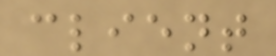client
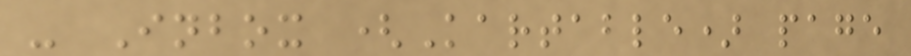- Inbox (Kartable) page
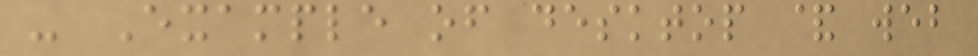- Example of desktop & web
